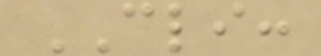CLI:
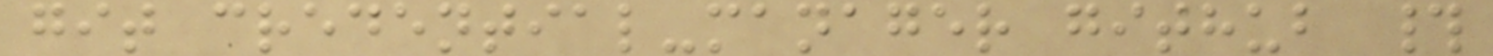git credential-manager github #
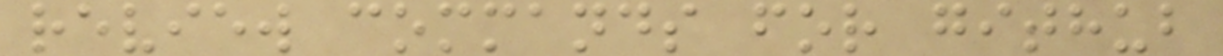review commands for github
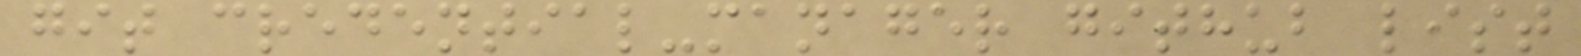git credential-manager github list
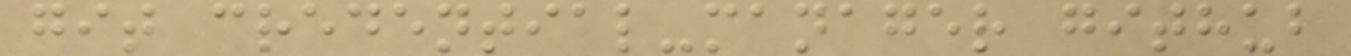git credential-manager github
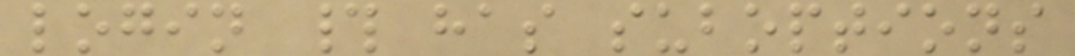login # has suboptions
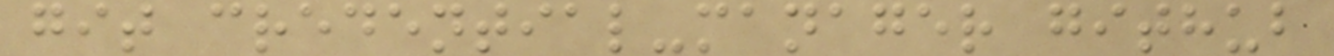git credential-manager github
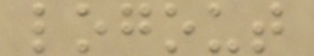logout
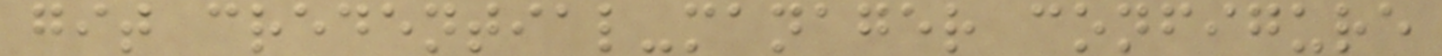git credential-manager configure
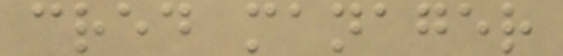cred manager
